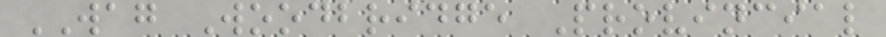WAG Woodbridge Provincial
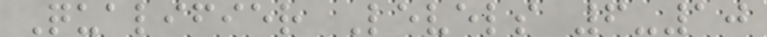Qualifier Levels 6-10
